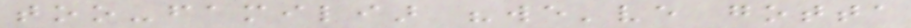too-familiar "we've gotta
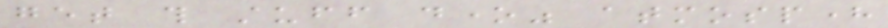get this stuff done" atmosphere
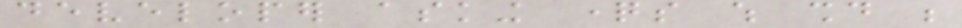developer asking questions which should be
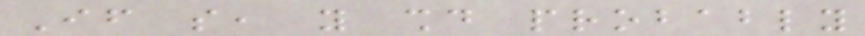If so, you should probably
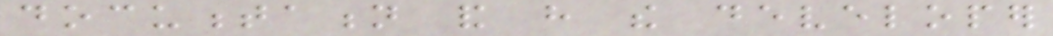documentation and have the developer
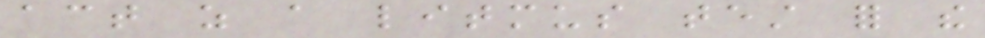act as a litmus test for the
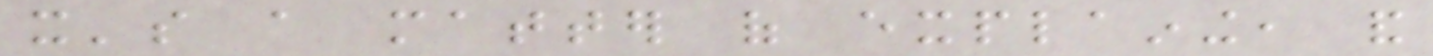it's a matter of explaining, and
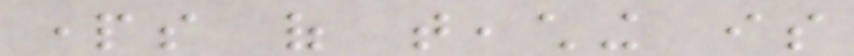parts of teaching is
